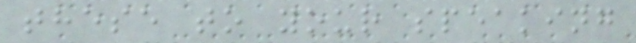these to your speaking
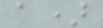a)
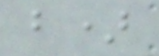b)
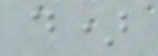d)
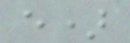e)
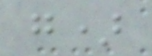g)
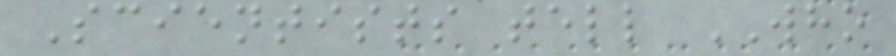Scientists tell WHO
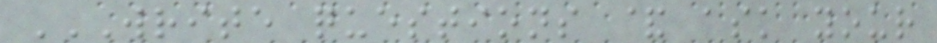WRITE QUESTIONS & ASK YOUR
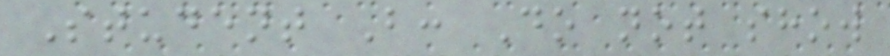Student B: Do not show
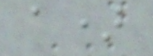a)
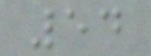54
